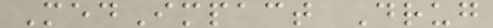MedImpact Drug
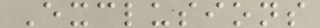Exclusions
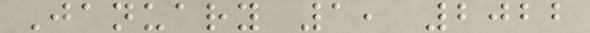January 1, 2022
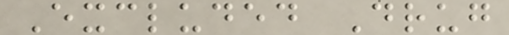Excluded Drug
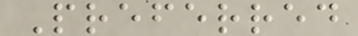Preferred
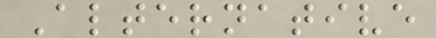Alternative
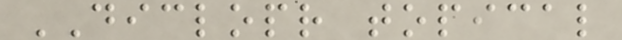DICLOPR topical
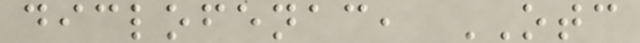diclofenac, OTC
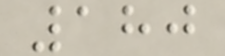180
